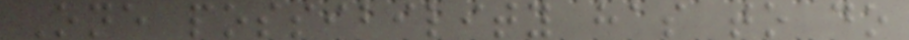One possibility has to do
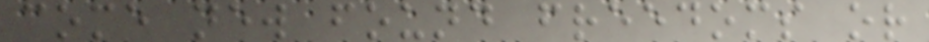come new found freedoms or
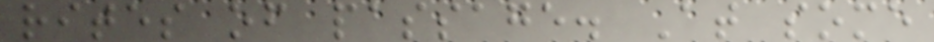rites of passage. At some
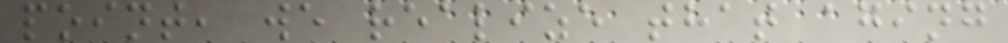point, we realize that aging
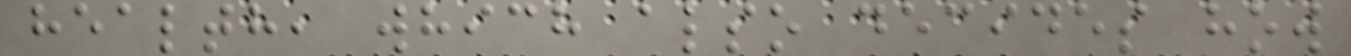health, which also decides how
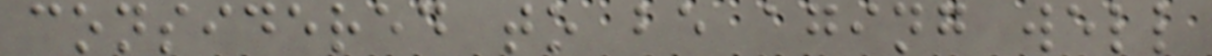considered to be aging well
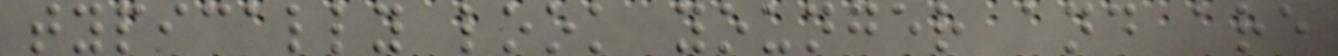typically look younger and are
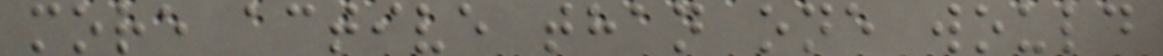more active than one would
